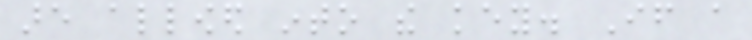are allowed into the key. If a
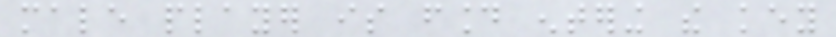male player is found entering the key
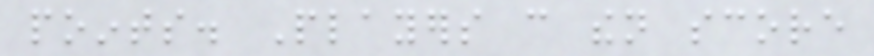points. Players can then score
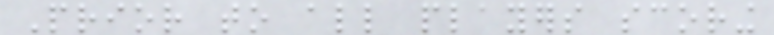Prior to all players scoring
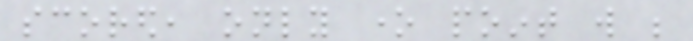scored, only one point will be
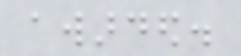awarded.
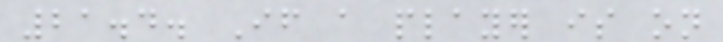21.4. If a player is on
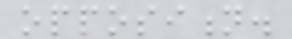opposition.
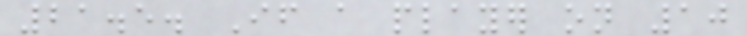21.5. If a player on 10
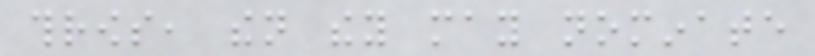throws, then they may nominate
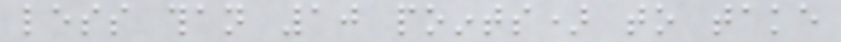less than 10 points) to take
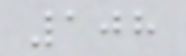108
